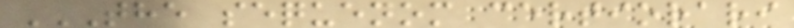THE SEQUENOM CERTIORARI
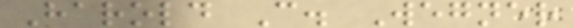Harold C. Wegner
